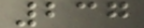237
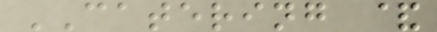CATERING &
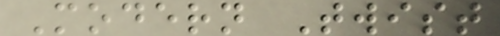Modern Twist
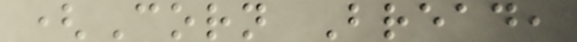(Corn Bread,
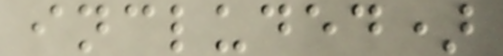included)
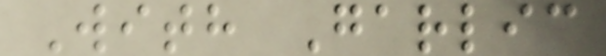With Garlic
